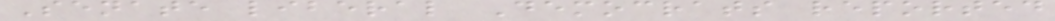Senate liberal Democrats reported
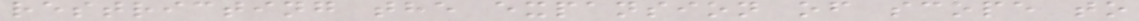restricting the expansion of scope to
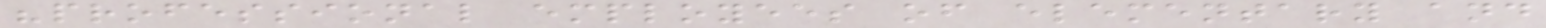"professional employees of elementary and
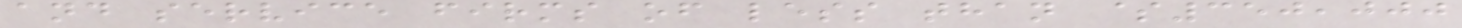and service firms of less than $350,000
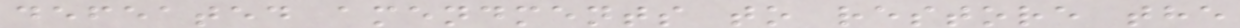defeated amendments to restore the
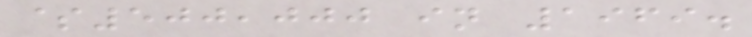$500,000 in 1969.
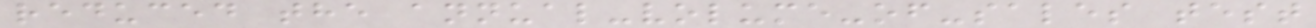reduced the annual-volume-of-sales test
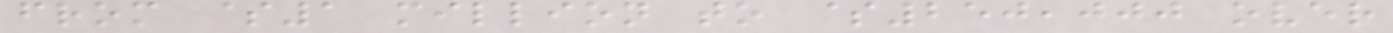from $1 million to $250,000 over
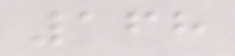168
